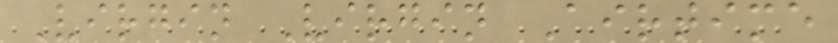Virgin Virgin Airtime
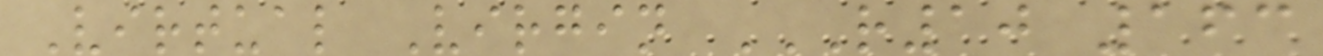Virtual Virgin R10 163
